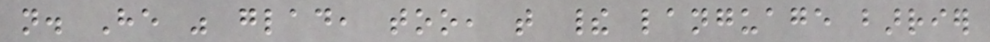not. He was glad, too, that their language barrier
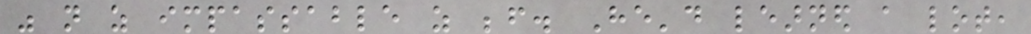was not as impassable as before. He'd learned a lot,
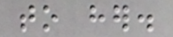to her.
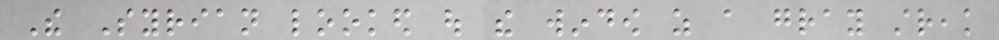The Syrian looked out the window as a gray streak
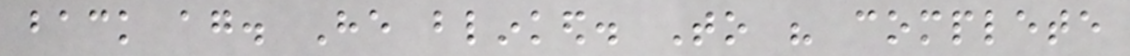back again. He blinked. To his complete
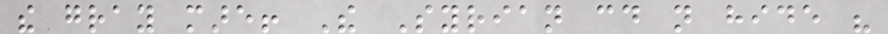the gray mare! The Syrian could not hide his
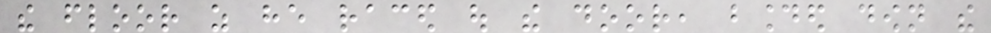the floor as he raced out the door, bounded down the
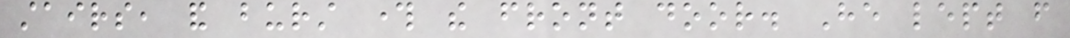stairs, and burst through the front door. He lept from
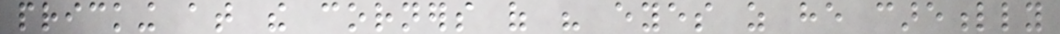pricking at the corners of his eyes as he carefully
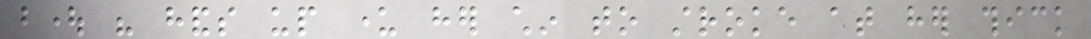bought his hands up under her chin to stroke at her thick
